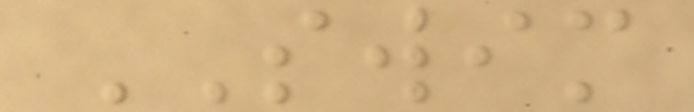SWIM
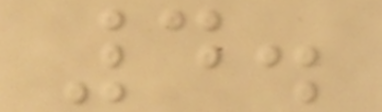4.
